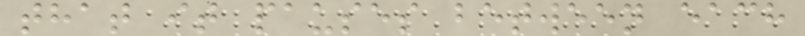that it pauses between each
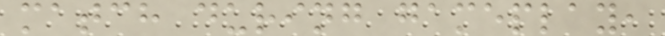match during gameplay,
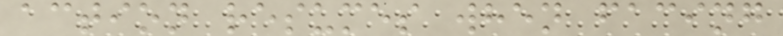action resumes when facing
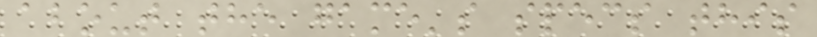about the game's specs this
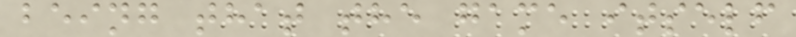being that the game itself
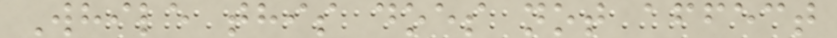While this does not affect
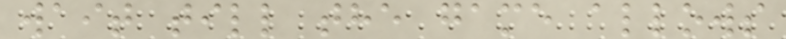wait till the game allows
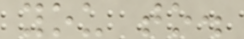you to.
